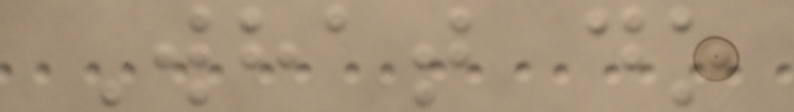What do
